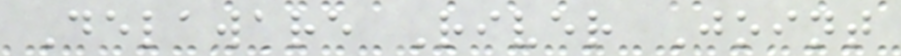Delaware River Joint
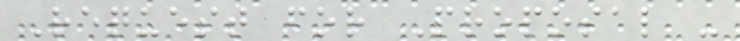Request for Proposal -
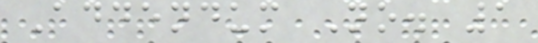Addendum No. 1
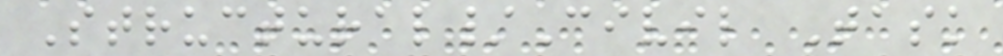Structural/Civil Task
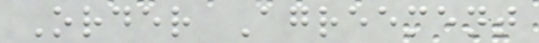Order Agreement
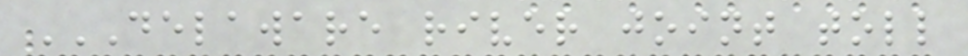DELAWARE RIVER JOINT TOLL
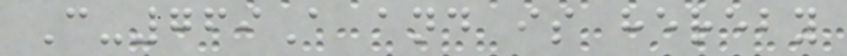C-769A and is hereby
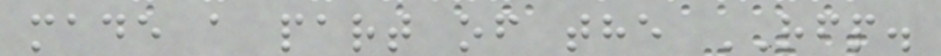made a part of the RFP.
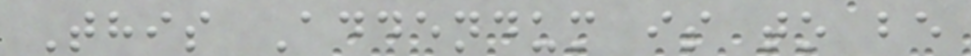This Addendum is to be
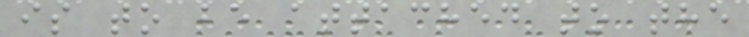is to be attached to the
